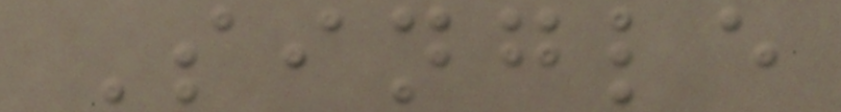Single
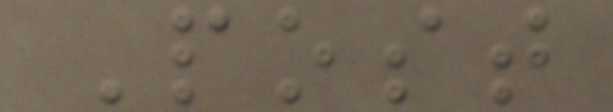Post
